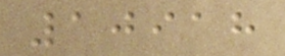10918
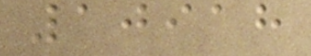10918
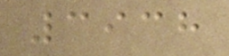3938
